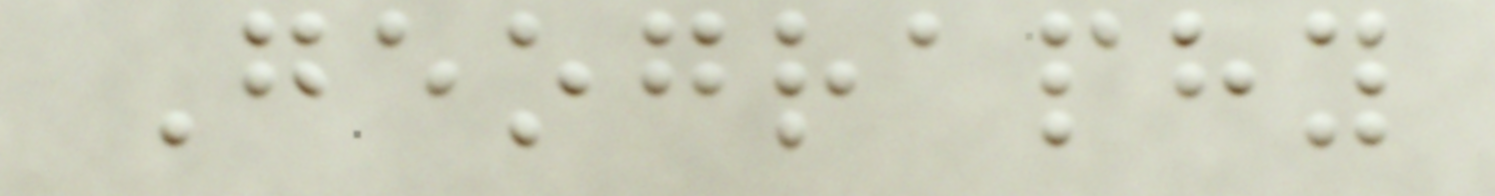Geography
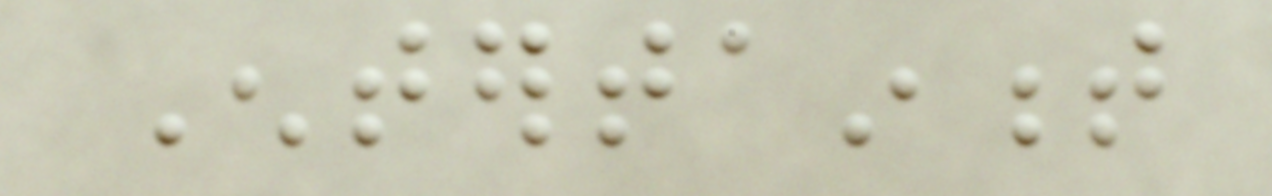Entertainment
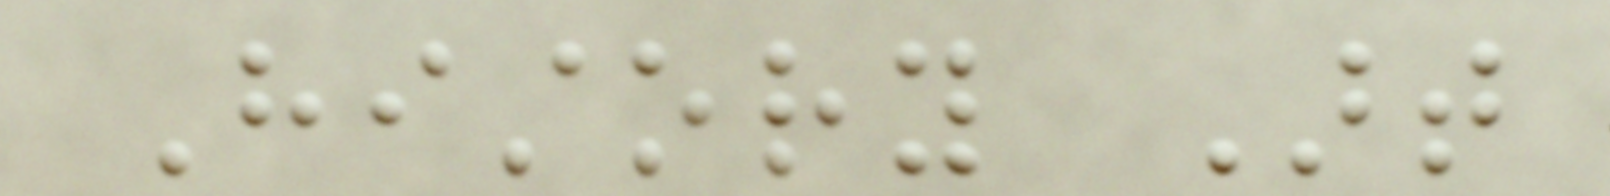History Art
